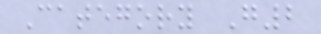Category G2
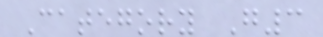Category G3
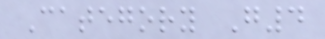Category G4
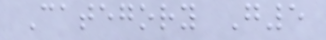Category G5
